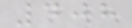408
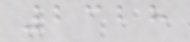2328
